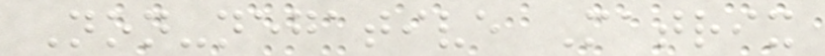Non-negative Matrix
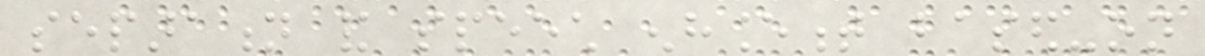separation and speech enhancement based-on
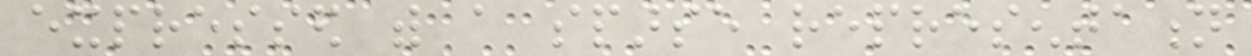expressed with a sparse representation
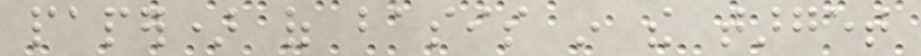paper) of basis in the target
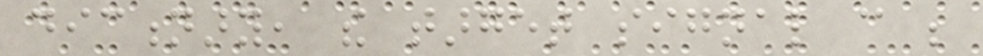dictionary, the target signal can be
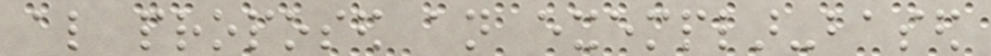also proposed an exemplar-based
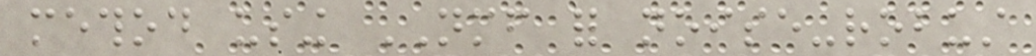method using NMF for noise-robust
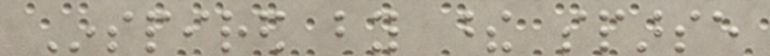Inspired by these sparse
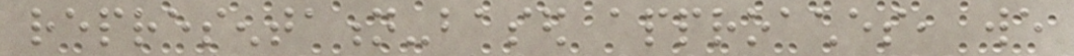representation-based approaches, we
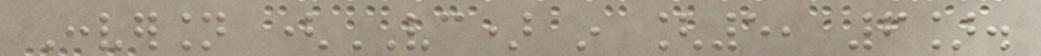Conversion (VC) in [5, 6].
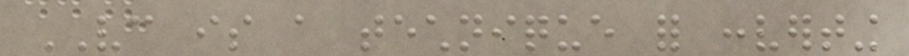VC is a technique for converting
